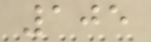105
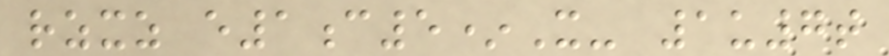rzxz e1c5*X- 1u7t
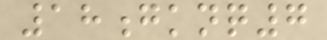18gknq7
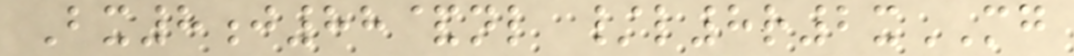Bx8j88&nl /l8r2xMG
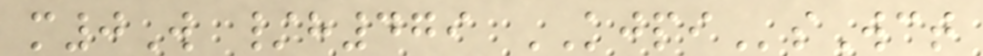m0W /h479 KJPIsWct
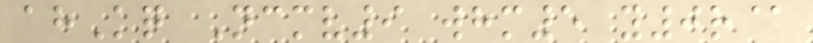ahKq Ncmv9 whm5 y0r@
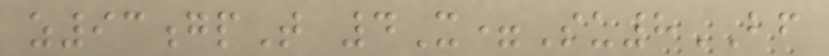z93gpT 4X=Su8BF
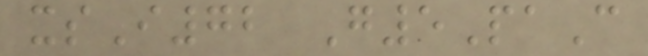xsI72 G5PaC
